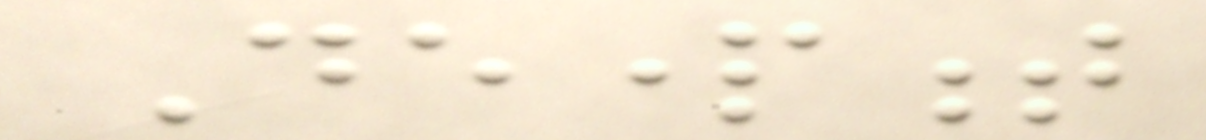Department
